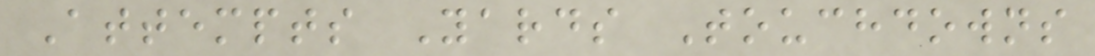Attempts Yards Touchdowns
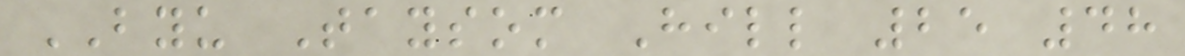BYU Taysom Hill 25 48
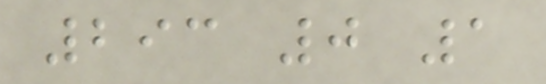293 0 1
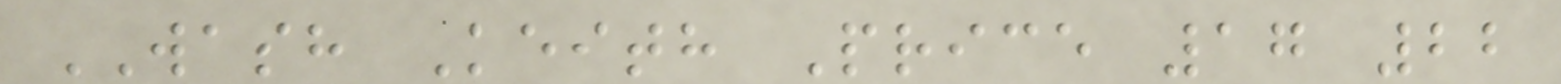WASH Keith Price 17 22
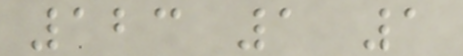123 1 1
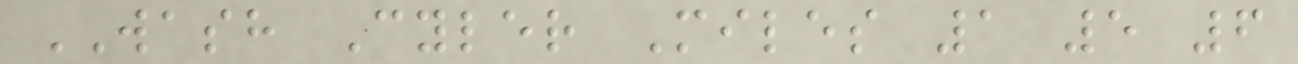WASH Cyler Miles 1 5 6
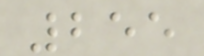255
